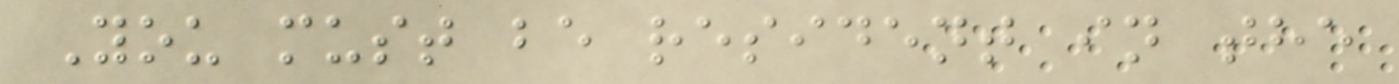You must be resident in the
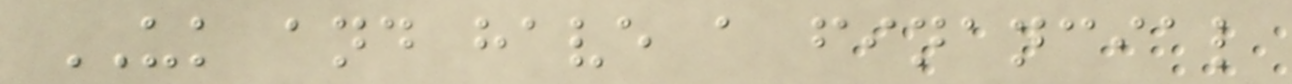UK and have a financial
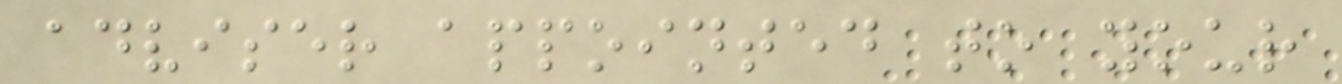adviser appointed to your
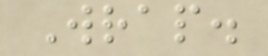Wrap.
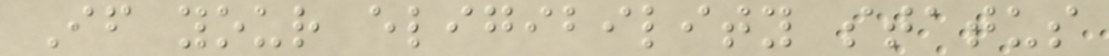If your eligibility status
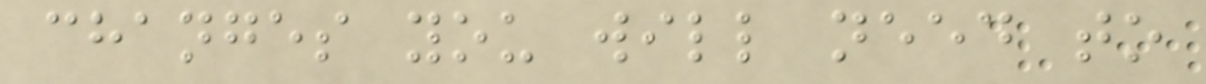changes you will need to
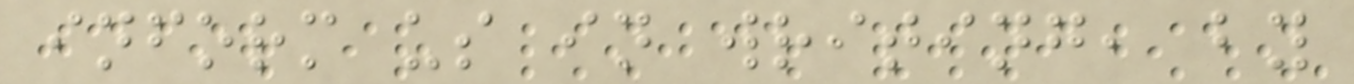inform us in writing, by
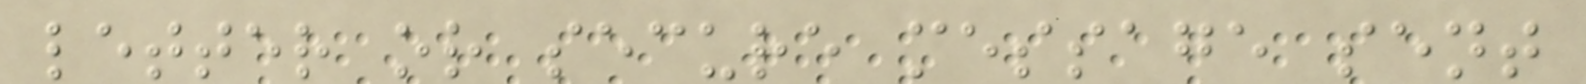letter or secure message sent
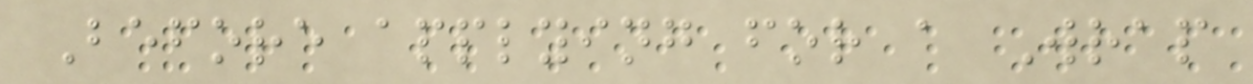Before applying for a Wrap
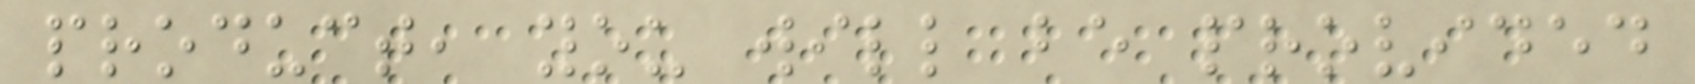product, you will be provided
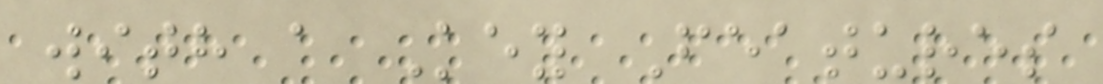with a Key Features
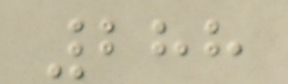288
